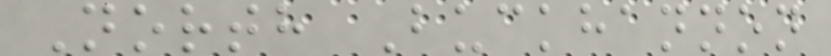North Buckhannon
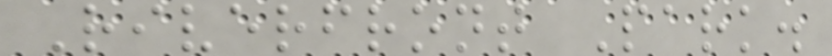Riverfront Park.
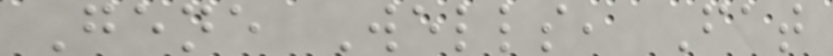Gene Wells, Fat
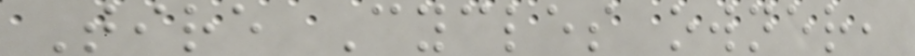Tire Cycles owner,
